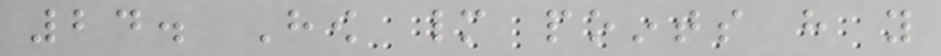24. How many points have you
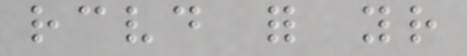received for your
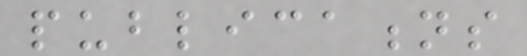publications
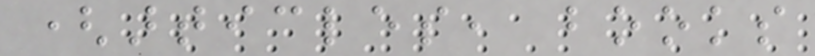(articles, books
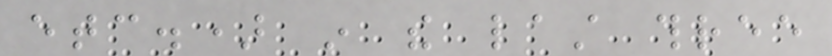etc.) in the last three
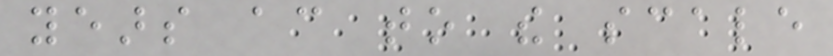years according to the scale
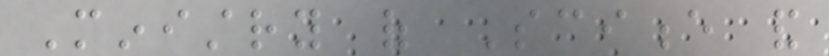Ministry of Science and
